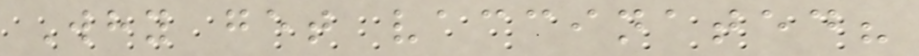Why get vaccinated?
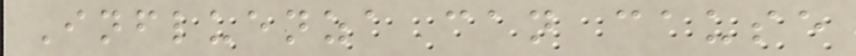Influenza can cause
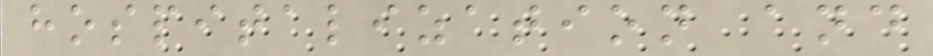hospitalization and
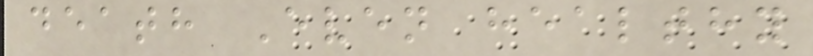death Even healthy
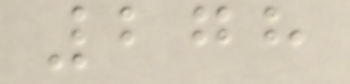278
